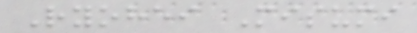Ryohei Misumi
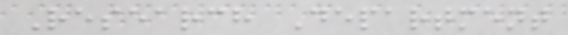Research Department
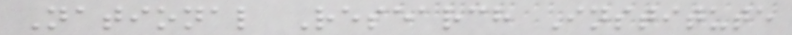National Research Institute
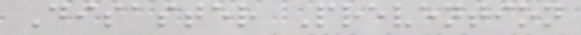Disaster Prevention
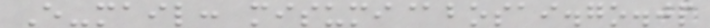E-mail: misumi@bosai.go.jp
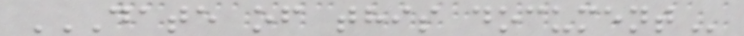DATE OF THIS DOCUMENT
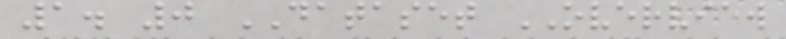1. 0 DATASET OVERVIEW
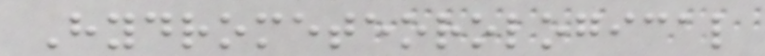Hydrometeorological
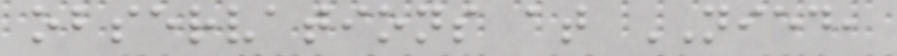observations at NIED,
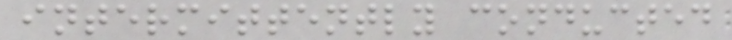intermittently conducted
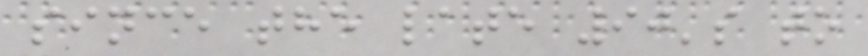since the late 90's to
